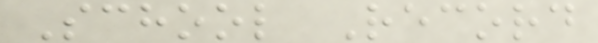School Record
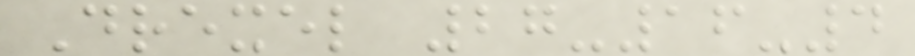Drexel 27-16-4
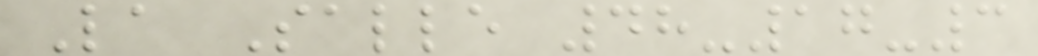La Salle 48-17-3
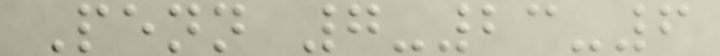Penn 7-23-6
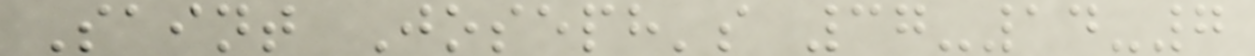Saint Joseph's 37-14-7
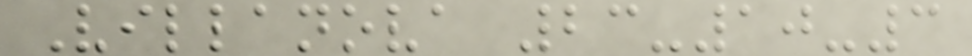Villanova 23-10-3
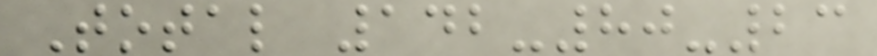Total 142-80-23
